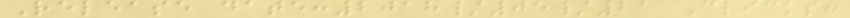Release date:2018/05/21 Clicks:
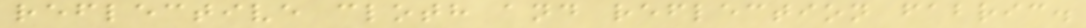reflective cloth and reflection fabric.
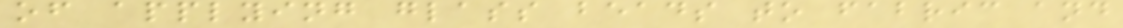of applying glass beads to fabric and
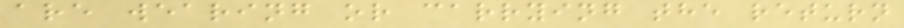are wearing or carrying the return
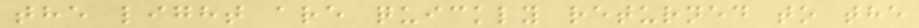the light are quickly returned to the
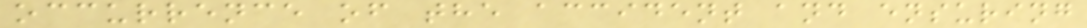occurrence of the accident and ensuring
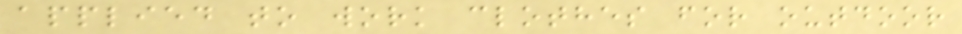applied to work clothes for outdoor
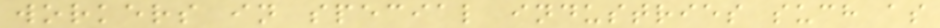workers in special industries such as
